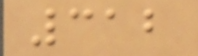312
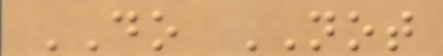DO NOT
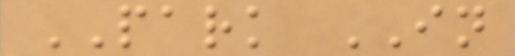PARK IN
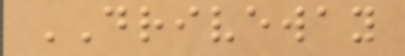DRIVEWAY
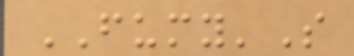FUMY'S
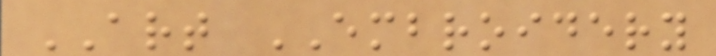ART EMBROIDERY
